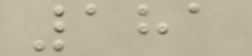181
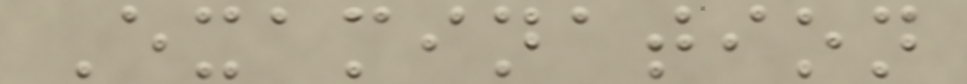Examination
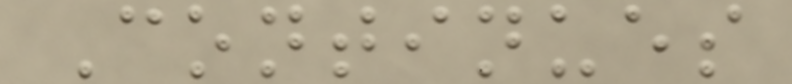Continues
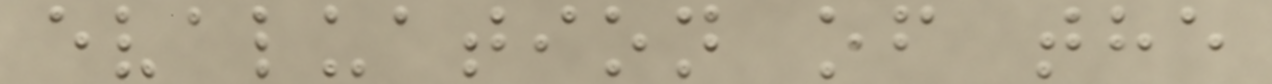evaluation of the
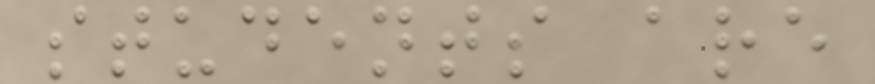students are
